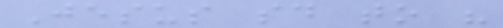Jesus said to his
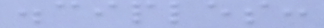disciples:
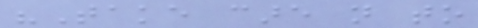"Take care not to
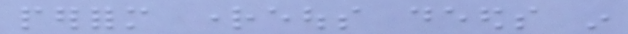perform righteous deeds in
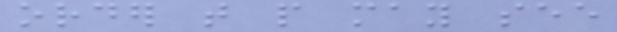order that people may see
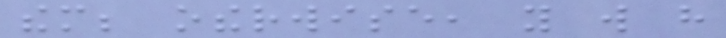them; otherwise, you will have
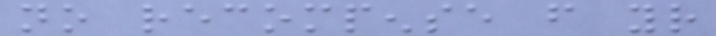no recompense from your
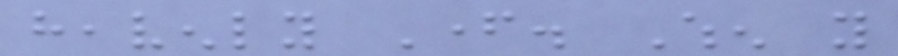heavenly Father. When you
